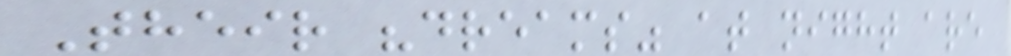Their "dreams" at night are
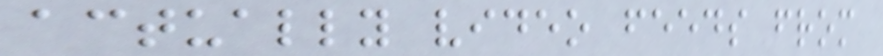actually video feeds from
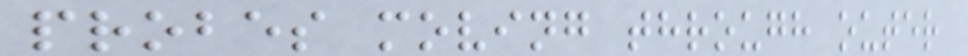probes moving through outer
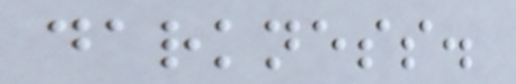darkness.
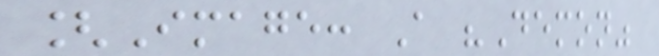[Image: A "Demon"
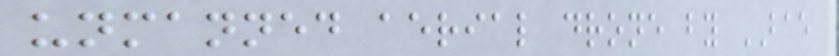unmanned aerial drone by BAE
